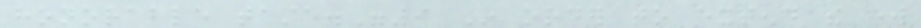honorable taste."9 In order to extend the work
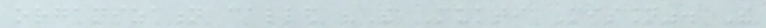organization called "The Mukti Mission". The
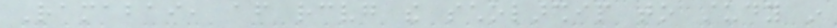Ramabai, after receiving the scholarship to study in
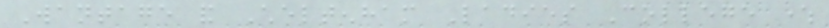Wantage and Cheltenham Ladies College where
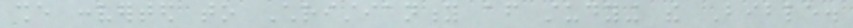she converted to Christianity after studying the Bible.
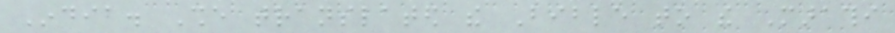India. She translated the Bible to the Marathi
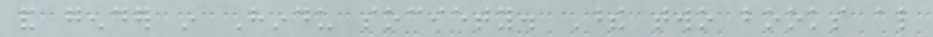and gender in Hindu society. These two books also
